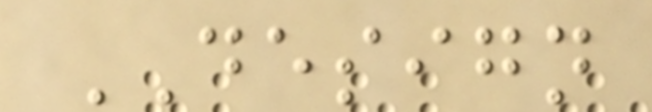DESIGN
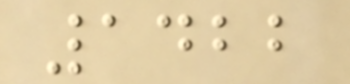1422
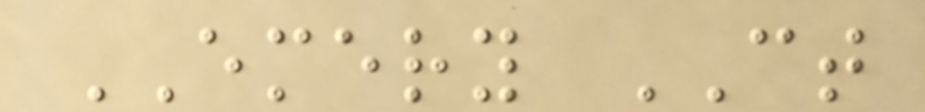EMERY CT
